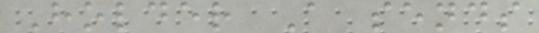Holder A sends
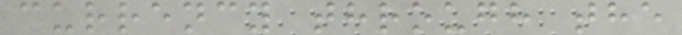currency through the
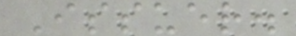Issuer.
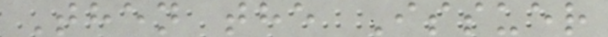Then the Issuer
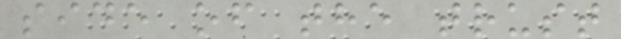side of the trust
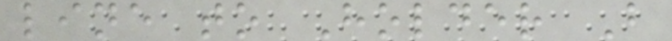line to Holder B
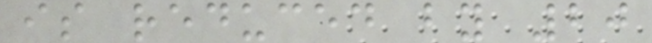is reduced by 20
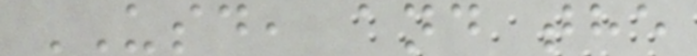USD, and the
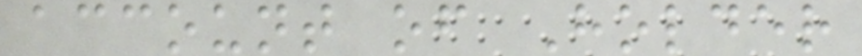account of Holder
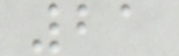21
